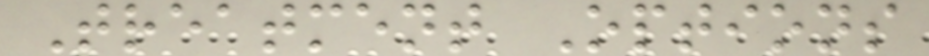Treatment Options
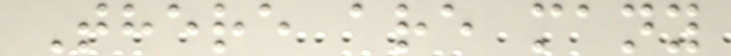There are many
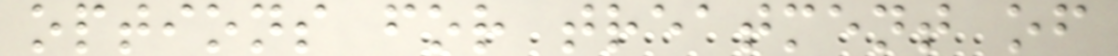options for treatment of
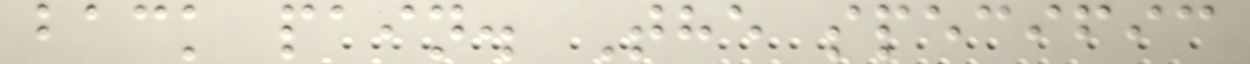back pain. The specific
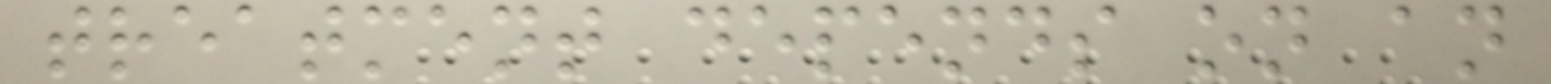treatment depends on an
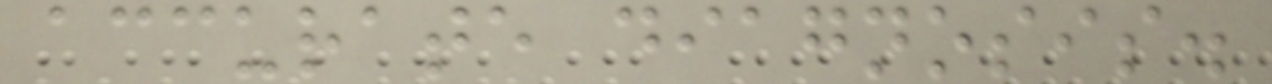accurate diagnosis.
